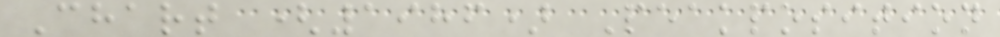Chart (1986) Peakposition
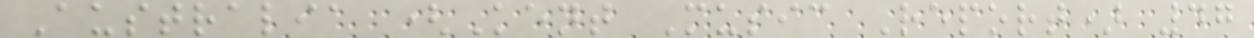Australia (Kent Music Report) 47
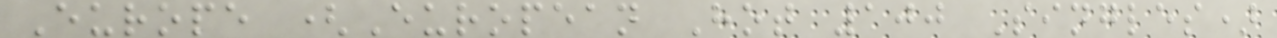Europe (European Hot 100 Singles)
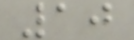10
